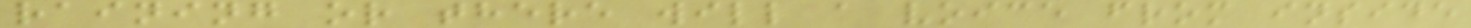raining or there will a voice from inside
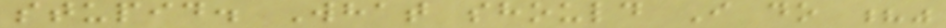stupid. What should I do ?"
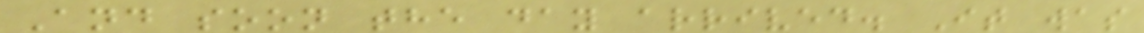And soon the day arrived. It was
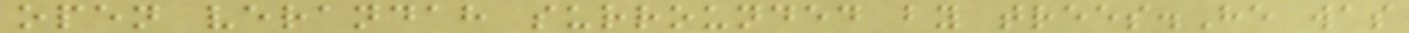open verandah surrounded by trees.He was
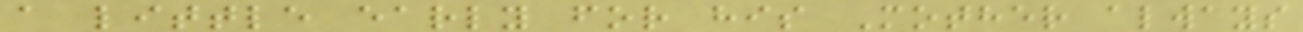a little early for his Mother always
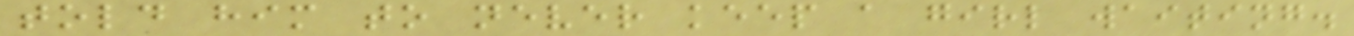told him to never keep a girl waiting.
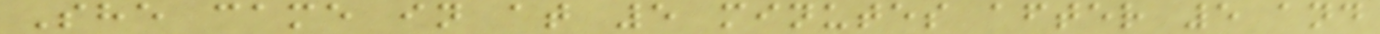She came in at 5 minutes after 5 and
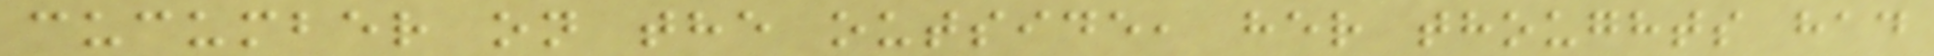cucumber on the outside, her thoughts had
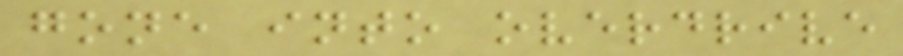gone into overdrive
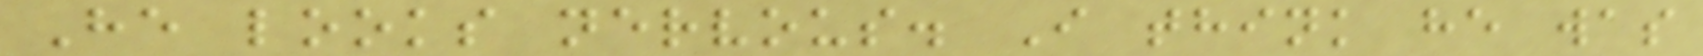He looks nervous. I think he was
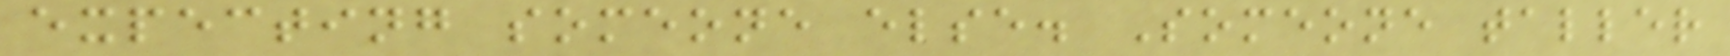expecting someone else. Someone taller
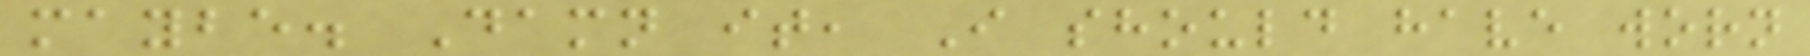maybe. Damn it, I should have worn
